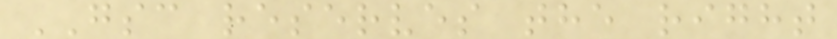GSC reserves the right
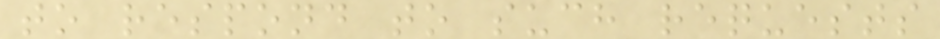to respond to such requests
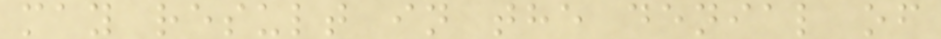may result in the denial of
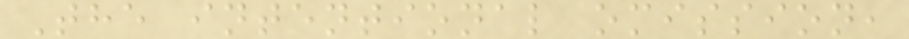The intentional omission,
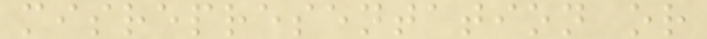misrepresentation or
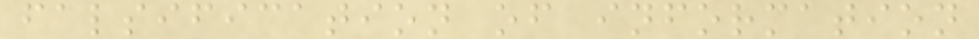falsification of information
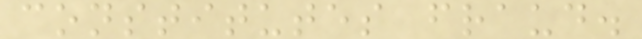constitutes fraud.
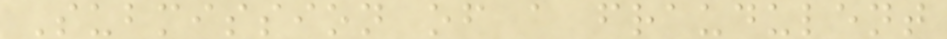Submission of a fraudulent
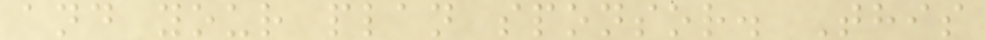and your plan sponsor. This
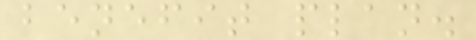benefit plan.
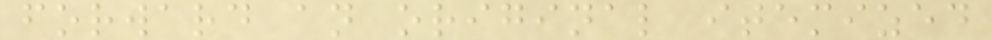forward an original itemized
